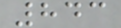843
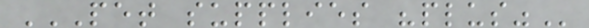PET SUPPLIES "PLUS"
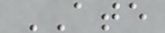ATE
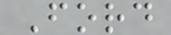Ford
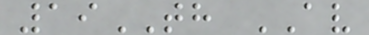19TH AV
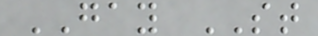GAY ST
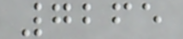7265
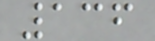136
